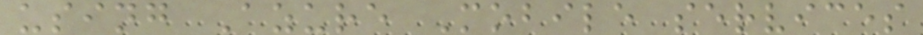using Azure Mobile services
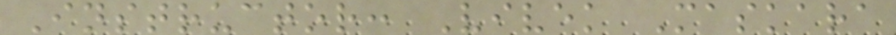Instructor: Vivek Maskara
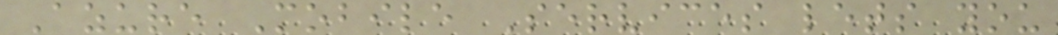Azure Mobile Services lets you
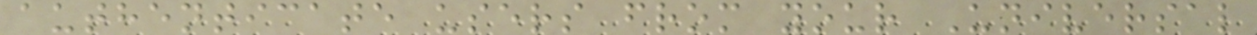authenticate users from your Universal
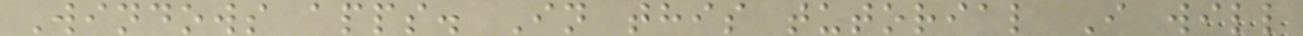Windows apps. In this tutorial I will
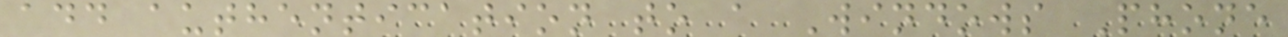add authentication to a Windows Phone
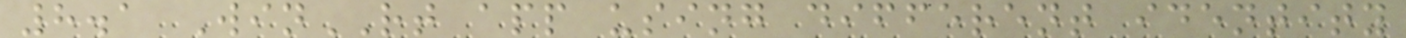8.1 WinRT app using different identity
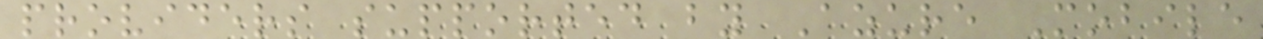providers supported by Azure Mobile
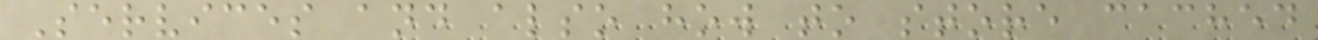Services and also how to store cached
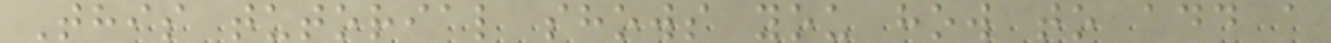This tutorial shows you how to add a
